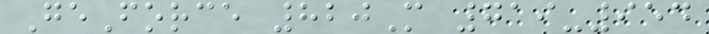GeForce 820M 719-954
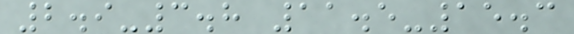2.9-3.8 11.5-15.3
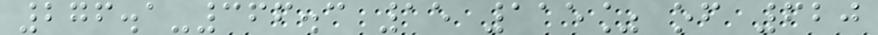276.1-366.3 15 115% of 620
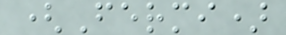(Fermi)
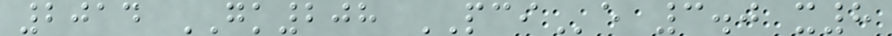2014 GK208 PCIe 3.0 x8
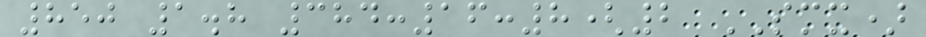850 1.8 384:16:8(2 SMX)
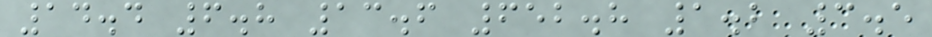14.4 6.8 13.6 652.8 1.2 3.5
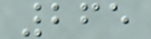265
